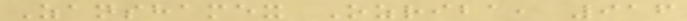Zanshamex Ozriba, 916
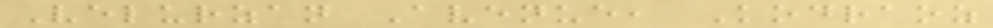Velurzan Avenue, Kodraoz
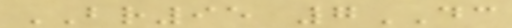BR95 7DC
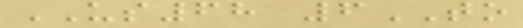US68 6TO
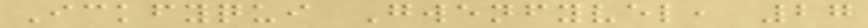Ickfyqui Gwenfyvel, 27
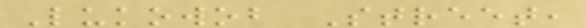Lukowob Street,
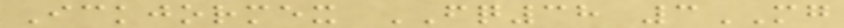Ickjormex FQ38 3MG
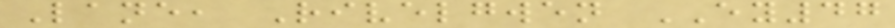Lane, Rivelgwen EY47
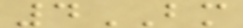4BM
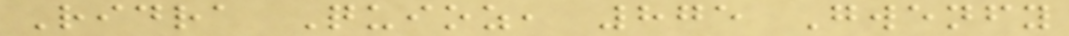Ridra Quioz, 875 Gwenfy
